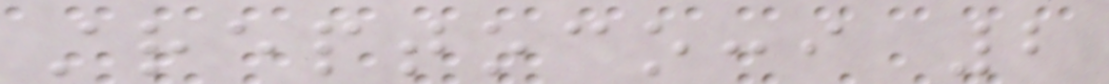streptococci 2
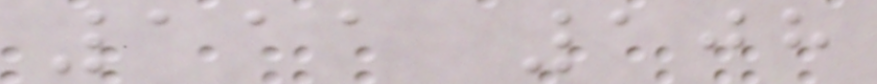111 108
